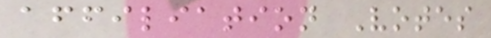affiliation Votes
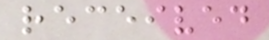received
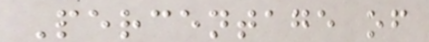Percentage of
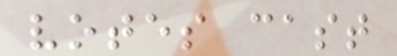votes cast
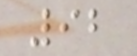92
